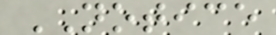NOTICE
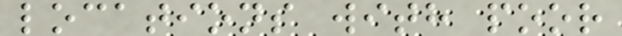locations with poor
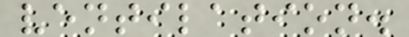ventilation.
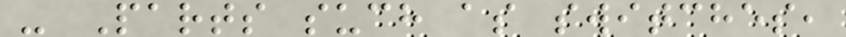- Parts such as switches,
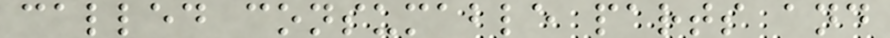called consumable parts and
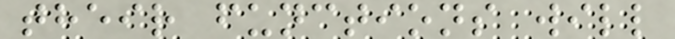their functions will
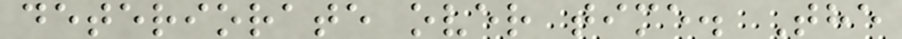deteriorate over time. The
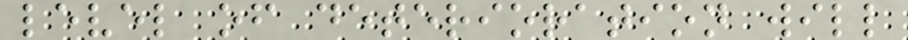level of deterioration will
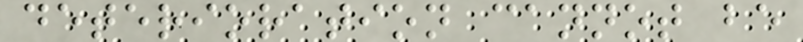deterioration cannot be
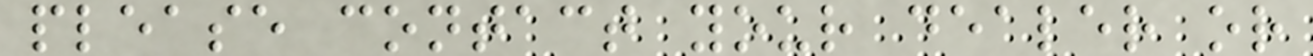please contact your dealer or
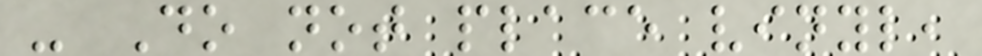- Do not place vinyl,
